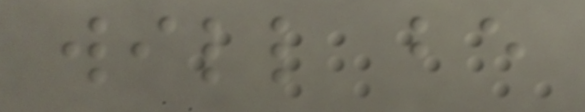will be
